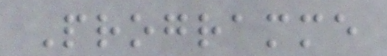Programme
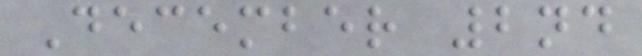December 2nd
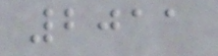2011
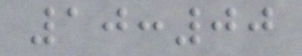10:00
